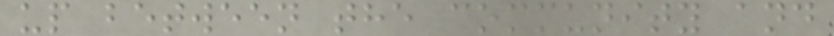up between the community and
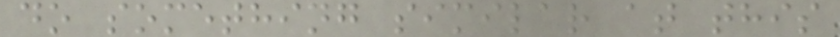do something similar at this
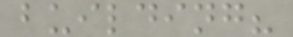building?
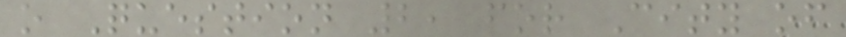o Question 2, for City of
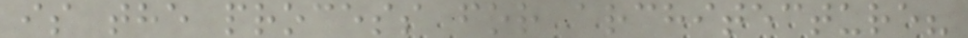is the process for architecture?
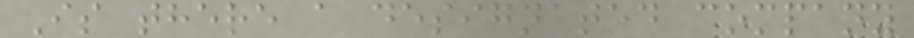Is there a designated company
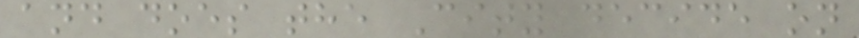and does the City decide on
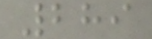289
